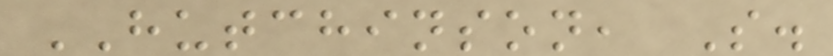HUTCHINSON, S.
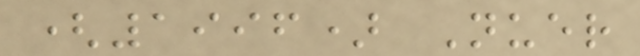(1996) Nuer
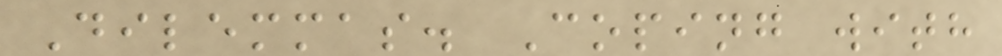Dilemmas. Coping with
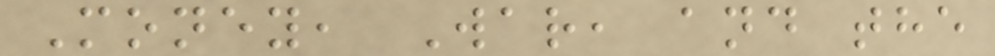Money, War, and the
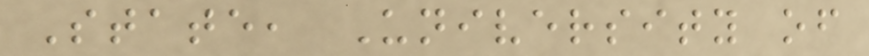State, University of
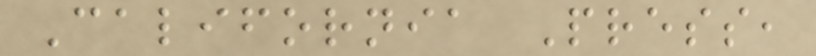California Press,
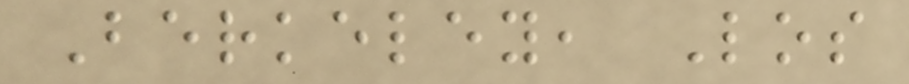Berkeley, Los
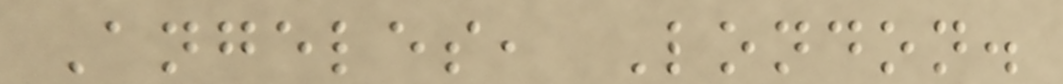Angeles, London.
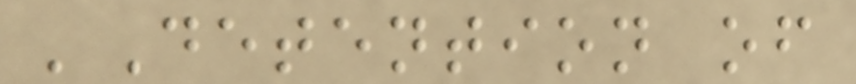'Detention of
